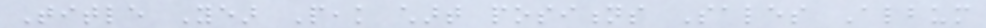Title Year Peak chart positions Sales Album
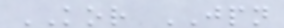KOR JPN
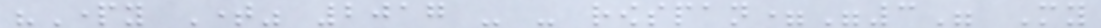"Party Time" 2017 - - rowspan="3" My
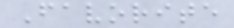Favorite
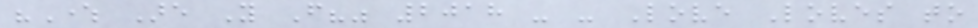"Where Are You From?" 2018 - - Love Loves to
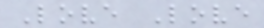Love Love
